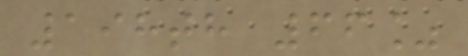198th 66%
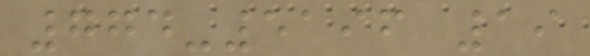774-5196 19
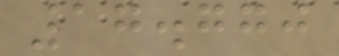17.770
